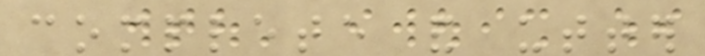complete and utter
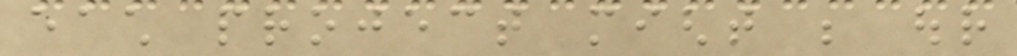each project might be our
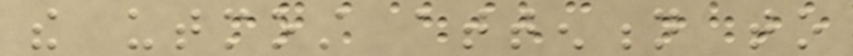the utmost attention to
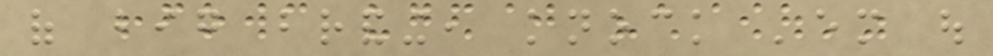of big branding, knock 'em out
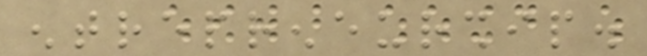entrepreneurship.
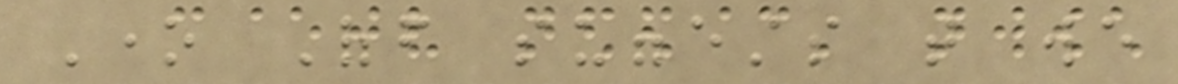One Off suggests that we
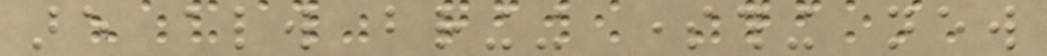are always bringing something new
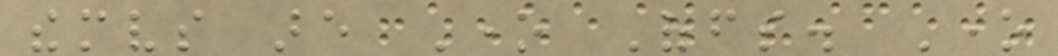themselves are One Offs. One
